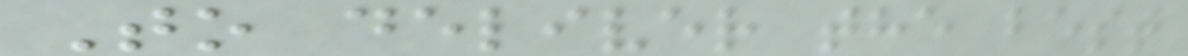To deliver the best
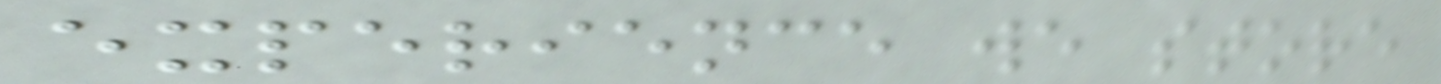experience we store
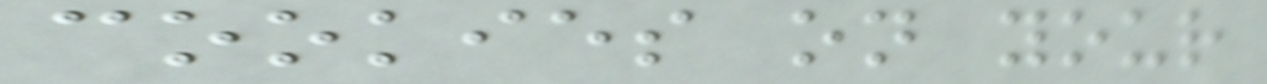cookies on your
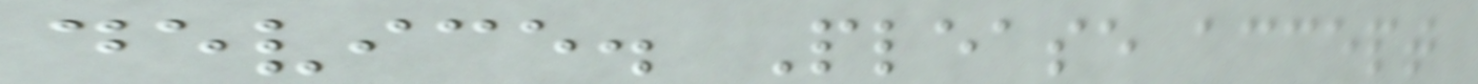device. Please accept
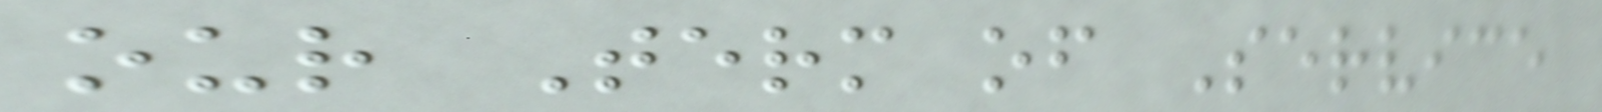our Term of Service
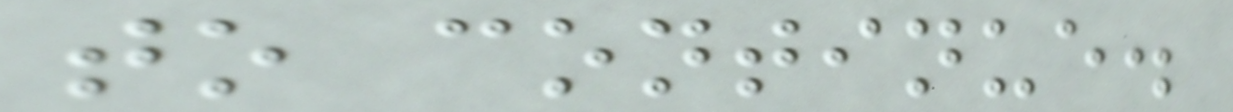to continue.
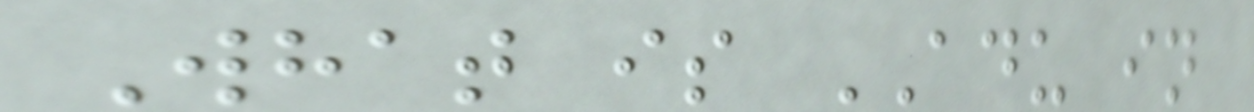What is ADU in
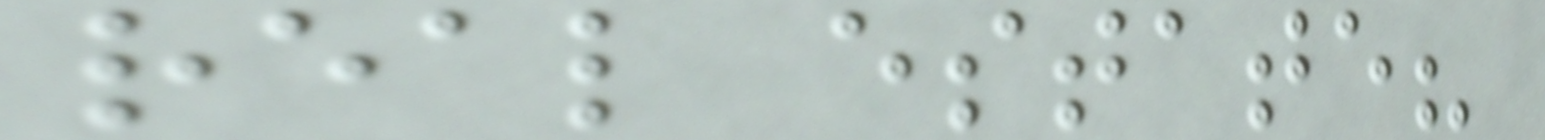real estate?
